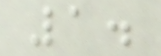1.
